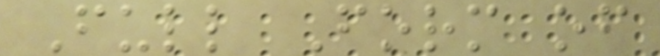Full Form of
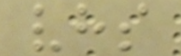vhs
